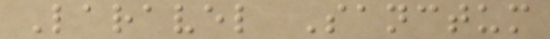Laravel Sanctum
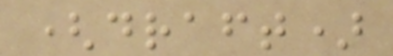(draft)
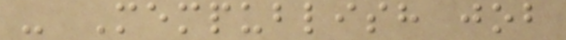- Mempublish job
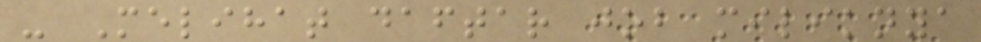- Melihat daftar job miliknya
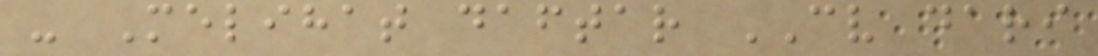- Melihat daftar CV dari
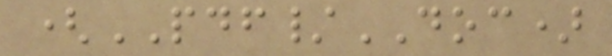(PDF/DOC)
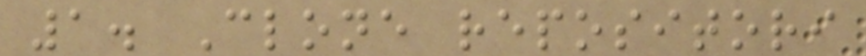1. Clone repositori
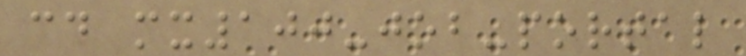cd mx100-job-portal
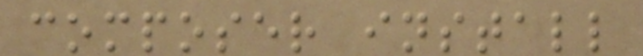composer install
